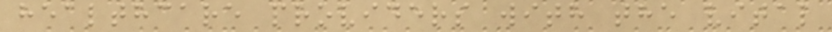healthcare providers with the vital
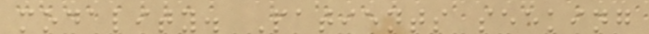modality. Patients seeking
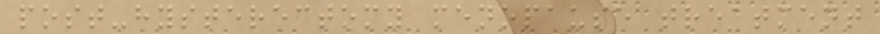post-hysterectomy menopause treatment
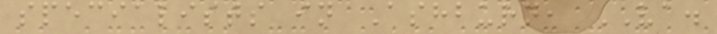specialists in Ashburn, VA.
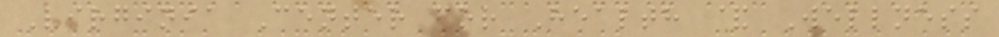Virginia Center for Health & Wellness
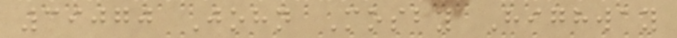39070 John Mosby Highway
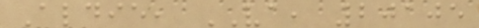Aldie, VA, 20105
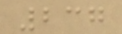237
